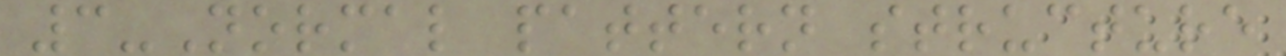3-Normal pattern structure
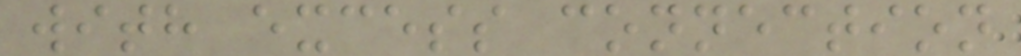with excess connection
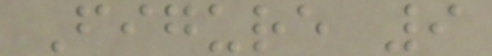Figure 9
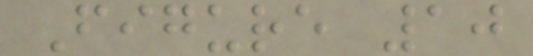Figure 10
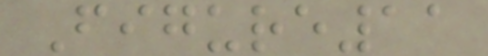Figure11
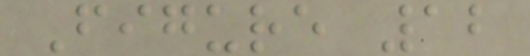Figure 12
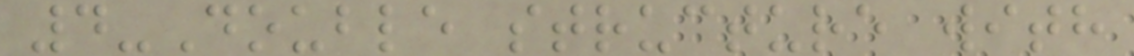4-Double structure with
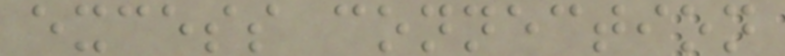excess connection
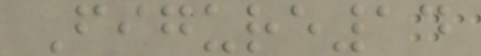Figure14
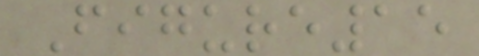Figure15
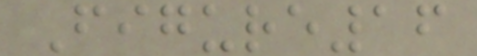Figure16
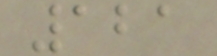121
